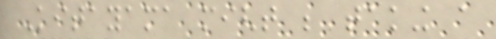Kitayama might be taking a
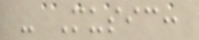- Music:
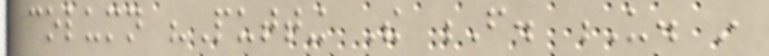column "Putting The F. U. in
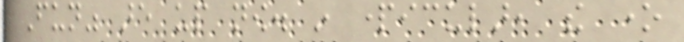Fun" are up now. in particular, the one
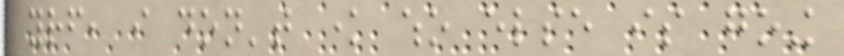yourself, i don't know who else is going
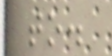to.
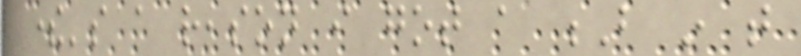there's a reason i got a B in that
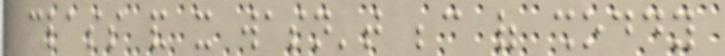class and it wasn't because of shoddy
